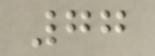77
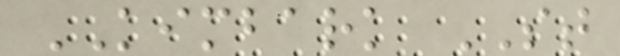KIMBARK ST
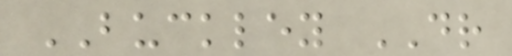BUCKLEY DR
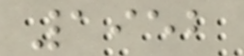1952
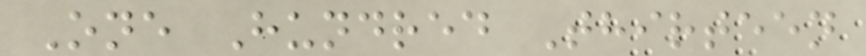One Hundred Thirteen
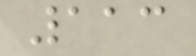113
